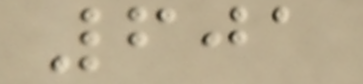601
